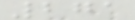271
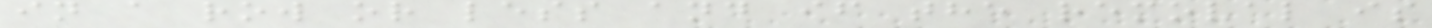in a row or less and if the removal is
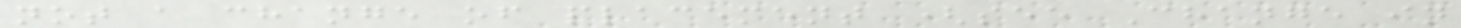not a change of placement (see Change in
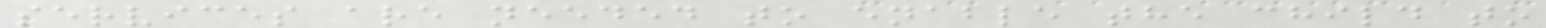services are needed to enable the child to
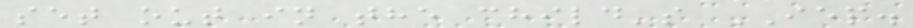set out in the child's IEP.
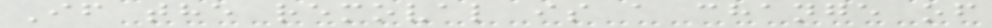If the removal is a change of
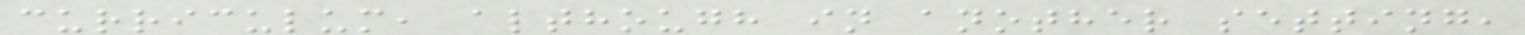curriculum, although in another setting,
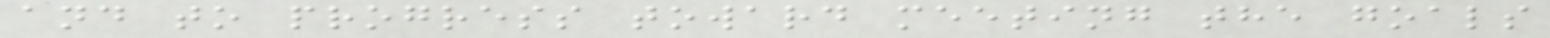and to progress toward meeting the goals
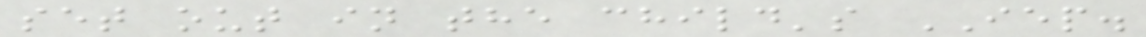set out in the child's IEP.
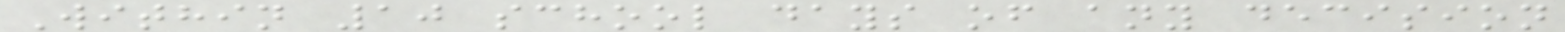Within 10 school days of any decision
